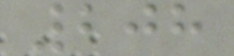208
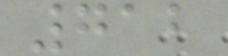712
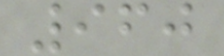960
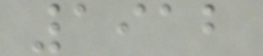1912
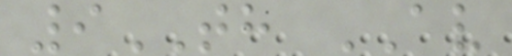9TH AV
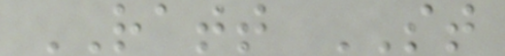RATT ST
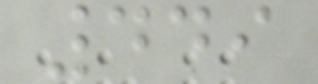449
